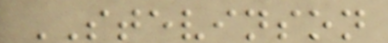STEVINSON
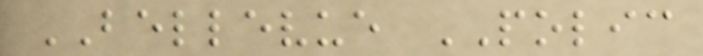BELLEVUE POLIC
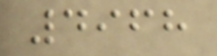4968
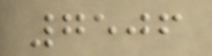7506
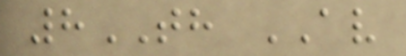8TH AV
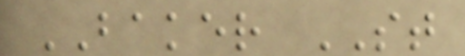BAKER ST
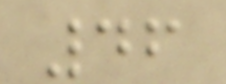46
